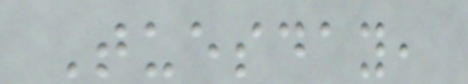Tuesday,
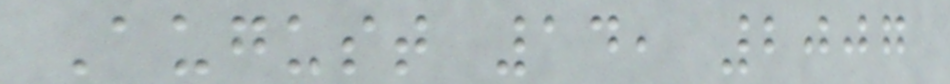August 14, 2007
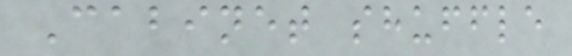Cabinet shuffle
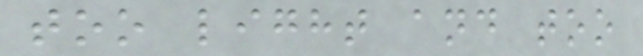too light and too
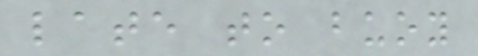late to buoy
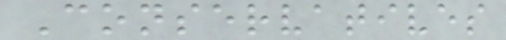Conservatives
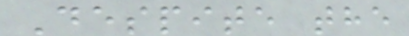Despite the
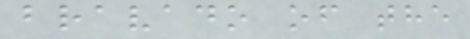bravado of the
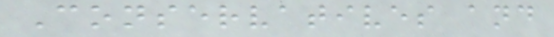Conservatives and
